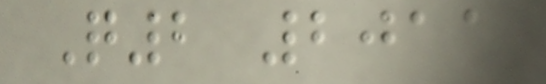Q2 2011
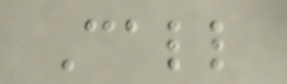Call
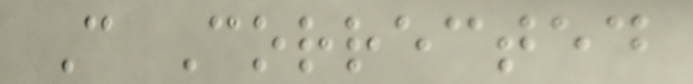C Corrected
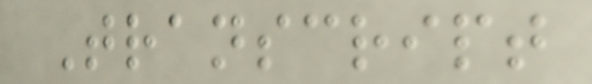Transcript
